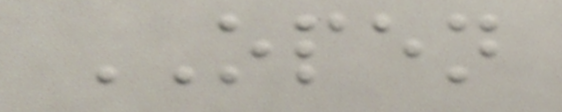OPEN
